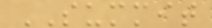SUMMIT
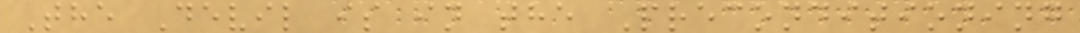The Devil is in the Preconditioning
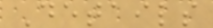Details
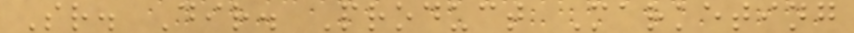Sr. Dir. Product Marketing
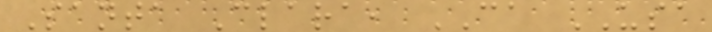Santa Clara, CA USA
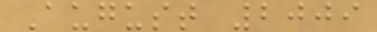August 2009
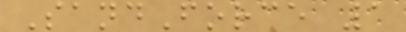SandForce 1
